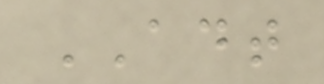ADT
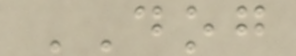DOG
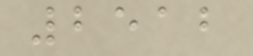2512
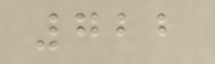722
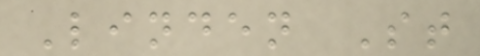Linden St
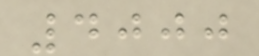4000
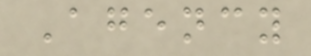Agency
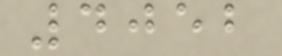4052
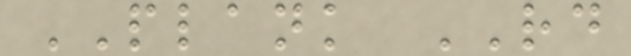PLANK RD
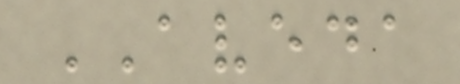AVEDA
